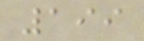199
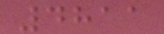4811
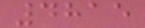4815
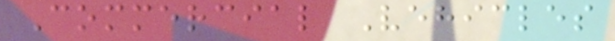Commercial Vehicles
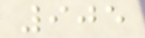905
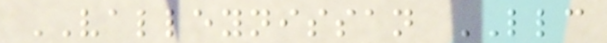VALLEYNISSAN LLC
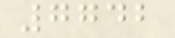7742
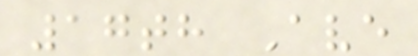17th Ave
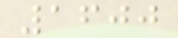1600
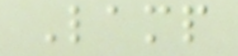Lamp
